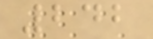242
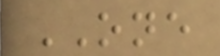ONE
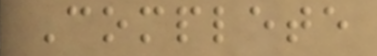Complete
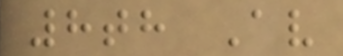8th Av
